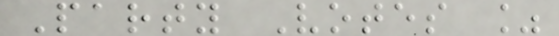Party Votes %
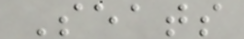Seats
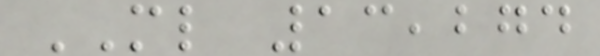ML 13,274
